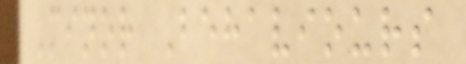Minor Behaviours
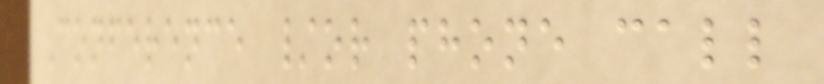Conference /or phone call
